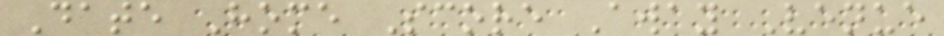Date Home Score Away Venue
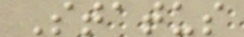Status
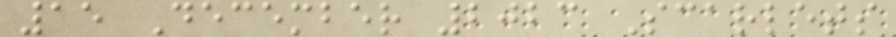15 December 2023 Scarlets
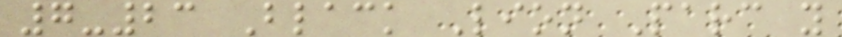7-23 Black Lion Parc y
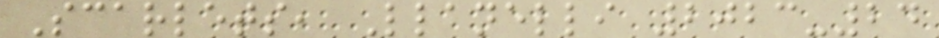Scarlets, Llanelli 2023-24
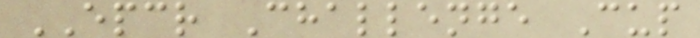EPCR Challenge Cup
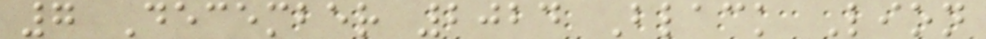7 December 2024 Black Lion
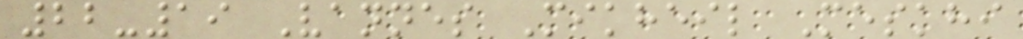22-19 Vannes Mikheil Meskhi
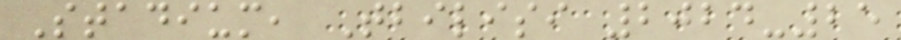Stadium, Tbilisi 2024-25
